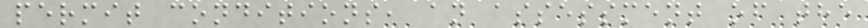permit conditions, an assessment of the
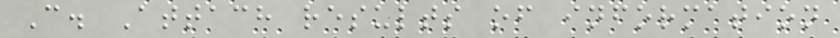C. Attach results of information
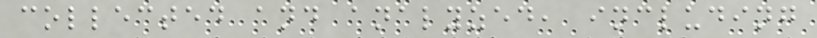collected and analyzed, including
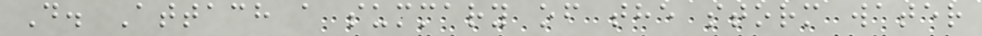D. Attach a summary of the storm water
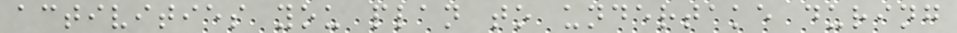activities you plan to undertake during
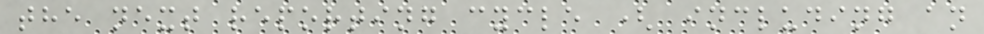the next reporting cycle ( including an
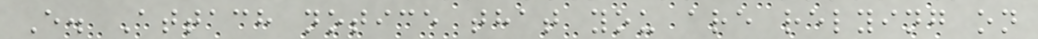E. Attach notice that you are relying on
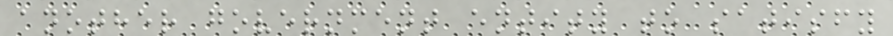another government entity to satisfy
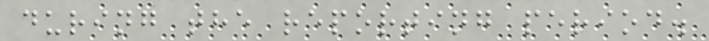during the reporting period.
